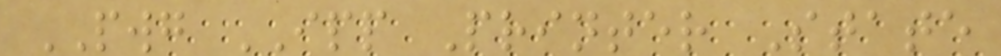PWG IPP Printer State
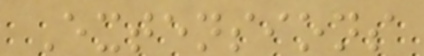Extensions
